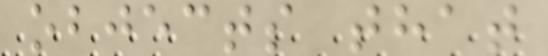objects that
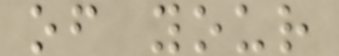of your
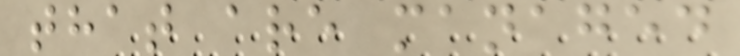that are managed
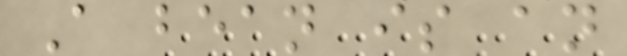A bean is an
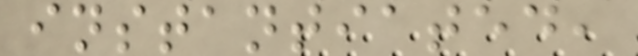instantiated,
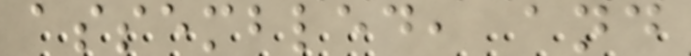assembled, and
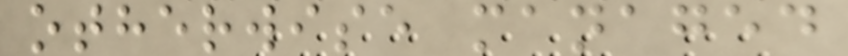otherwise managed
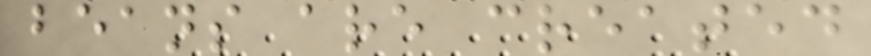beans are created
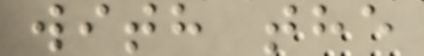with the
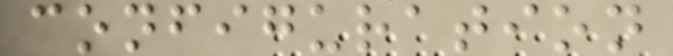configuration
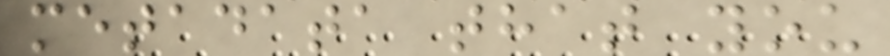metadata that you
